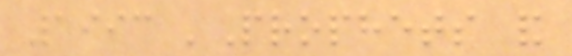1993 'Prophets and
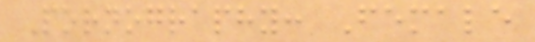Pornography: Female
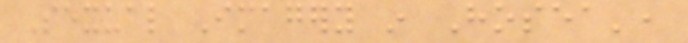Sexual Imagery in Hosea',
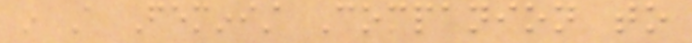in A Feminist Companion to
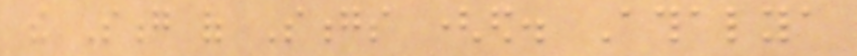the Song of Songs (ed. Athalya
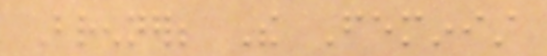Brenner; The Feminist
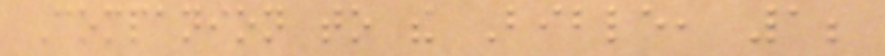Companion to the Bible, 1;
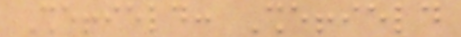Sheffield: Sheffield
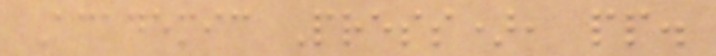Academic Press), pp.
